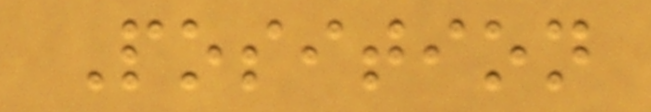Position
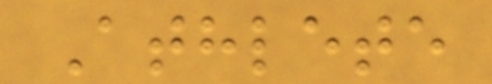Athlete
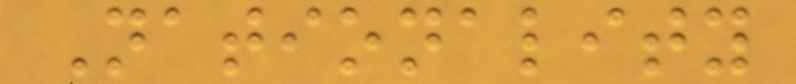Nationality
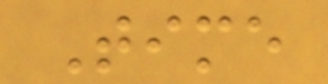Time
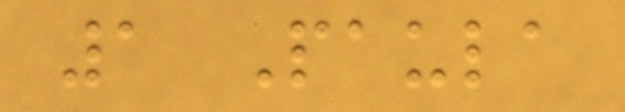1 Paula
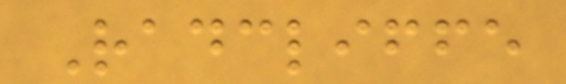Radcliffe
